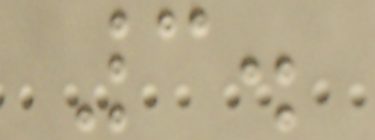3.
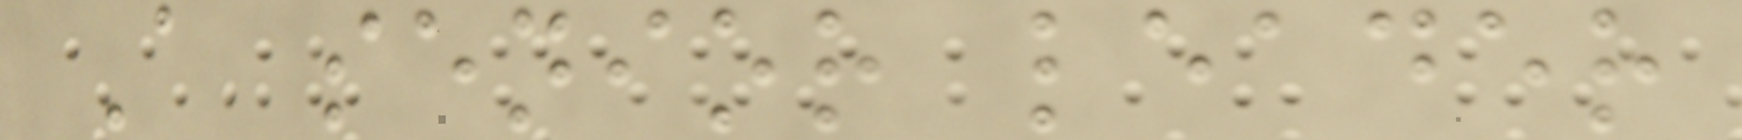A senior leader
